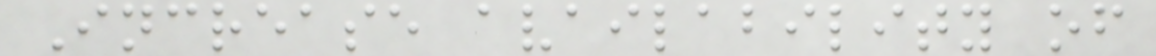Increase availability of
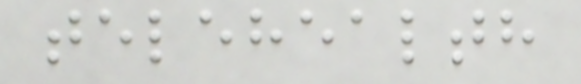telehealth
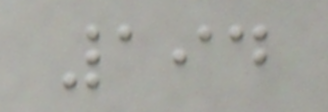194
